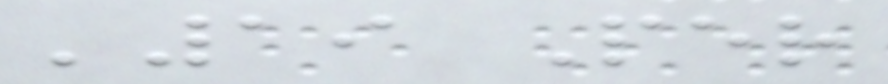'19 Per
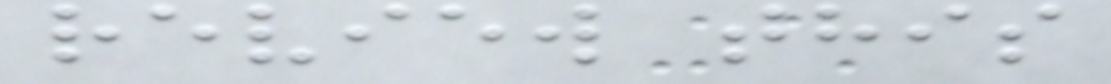review this
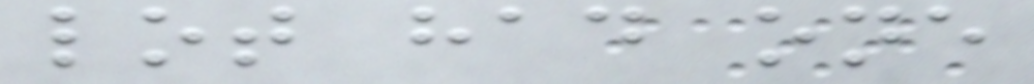lot had one
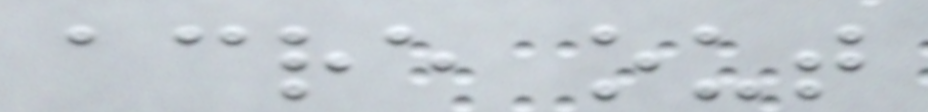acre out
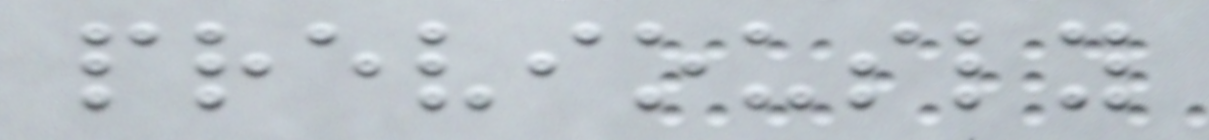previously
